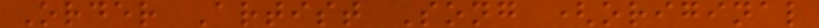Order Artist Song (original
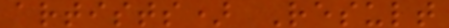artists) Result
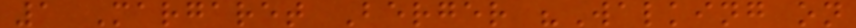1 Margaret Berger "Walking on
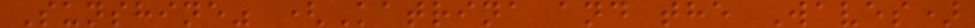Sunshine" (Katrina and the Waves)
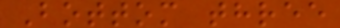Bottom three
